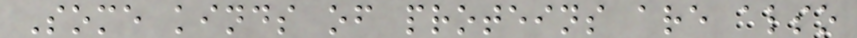Some kinds of proteins are also
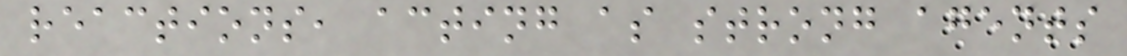reactions, acting as strong agents
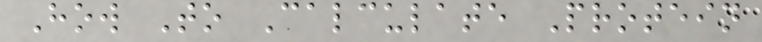How To Calculate Protein
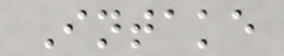Intake
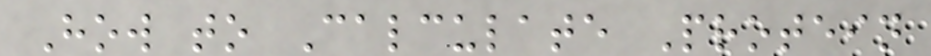How to Calculate Protein
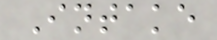Intake
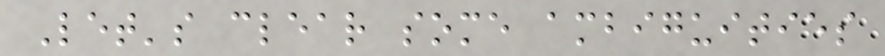Let's clear some ambiguities
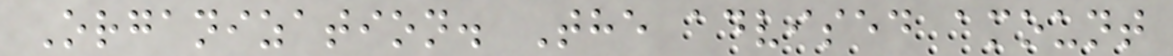Organization. The advised amount
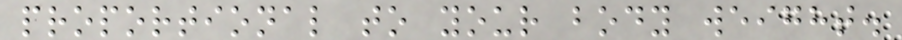proportional to your body weight.
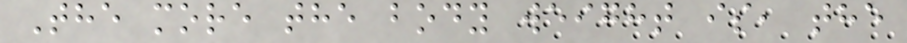The more the body weight is, the
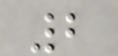2
